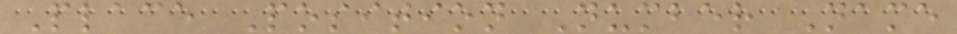Place Position Number Name
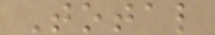Total
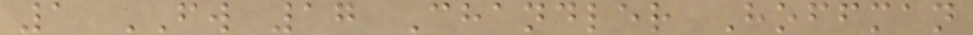1 FW 17 Chandler Hoffman
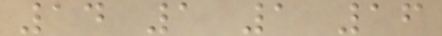14 1 1 16
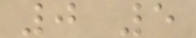0 5
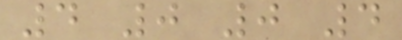4 0 0 4
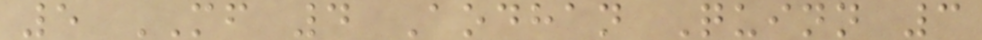5 MF 4 Aodhan Quinn 3
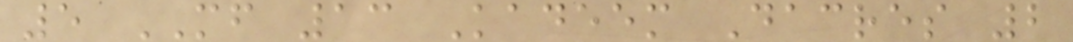5 MF 13 Kadeem Dacres 2
